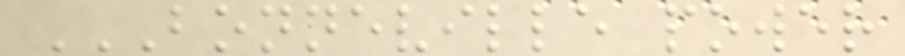BONNEVILLE POWER
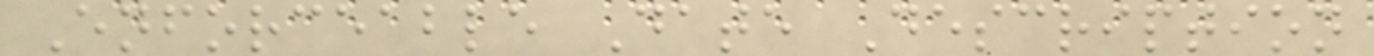Enforceable Date Description
